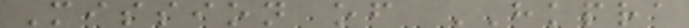Mission of HKPRA
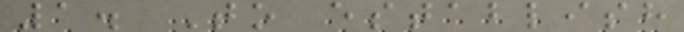1. To establish
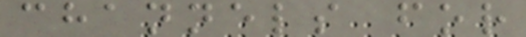channels for
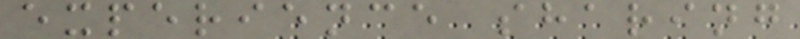experience sharing
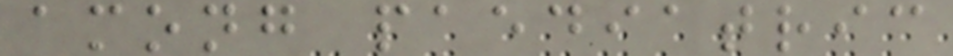among paediatric
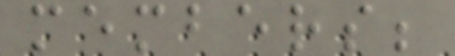members;
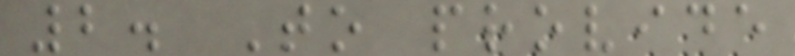2. To provide
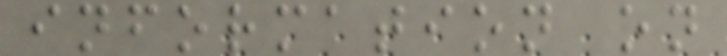information on
